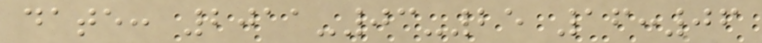date: 2011-03-25 16:06
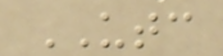UTC
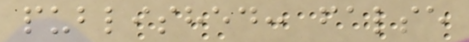published: false
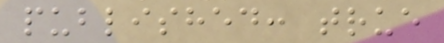published: true
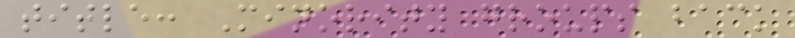title: Minority groups back
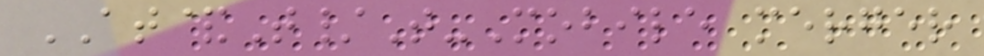AT&T/T-Mobile merger
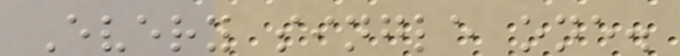Every single one.
